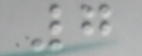7
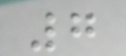7
